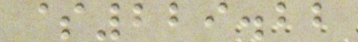$229.22
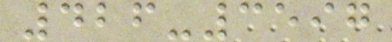426-3597
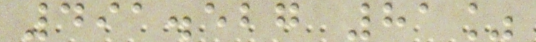491.527 81%
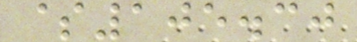$105.30
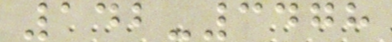142-3478
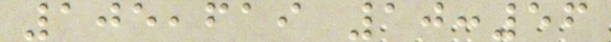105,619 10:56
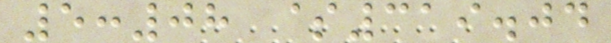5:08 $319.04
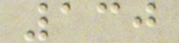130
